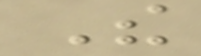The
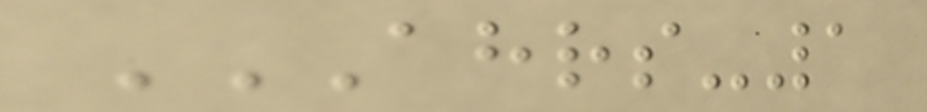AHRS-1
